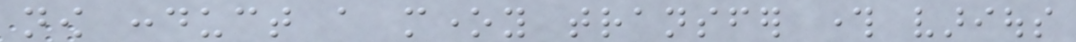now conduct a money transfer through various
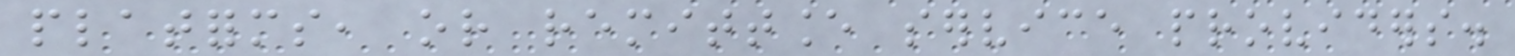platforms, or remittance service providers.
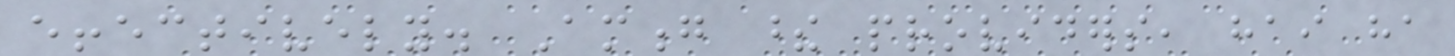effectively. Among these providers, hai ha
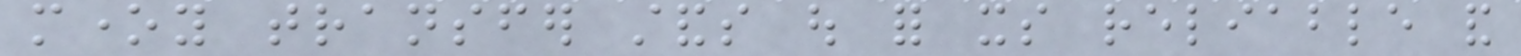money transfer stands out for its reliable and
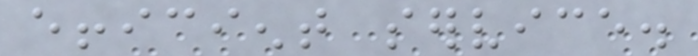efficient service.
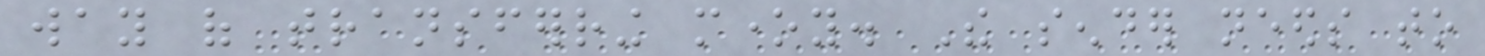way of transferring money. The sender needs to
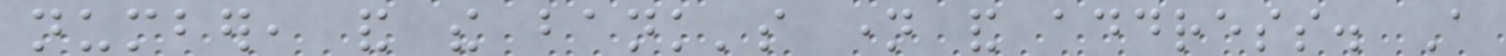number, and the bank's name and address. A
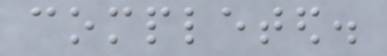completed.
